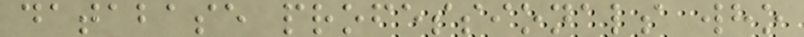database professionals who
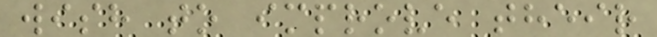wish to improve their
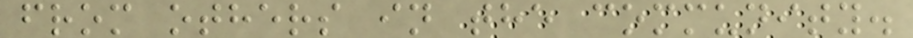from others in the community.
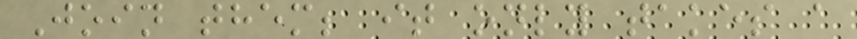Join them; it only takes a
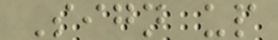Sign up
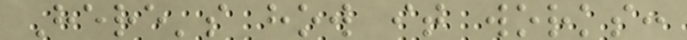Here's how it works:
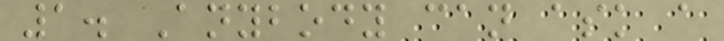1. Anybody can ask a
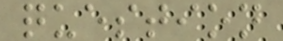question
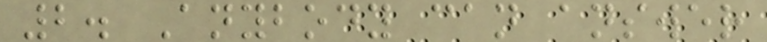2. Anybody can answer
